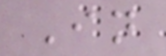In
